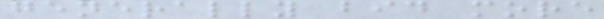generally bid more
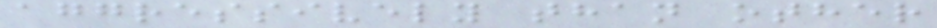aggressively than other
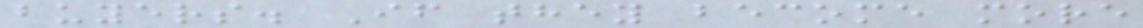buyers. If they become more
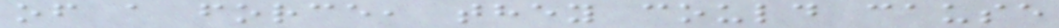of a force, they could cause
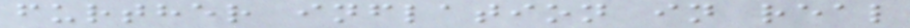further inflation in real
